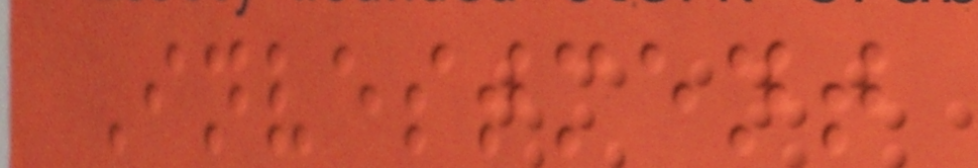Investment
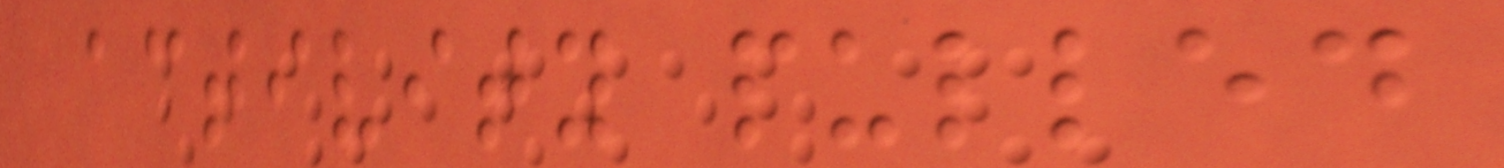activity pulled
